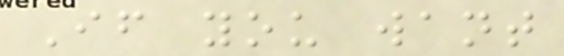If you want
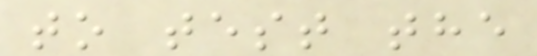to test the
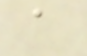a
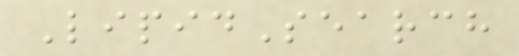LipidSearch
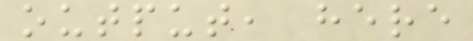output, here
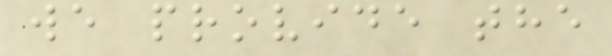we provide the
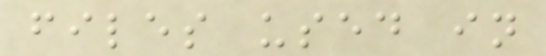files used in
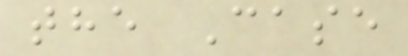the Case
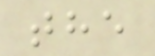the
